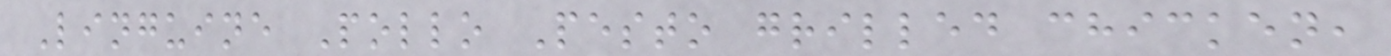Linguine Pollo Pesto grilled chicken,
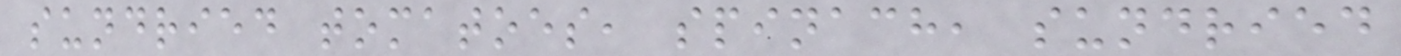sundried tomatoes, spinach, sundried
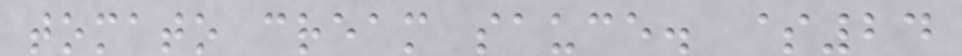tomato cream sauce. $24
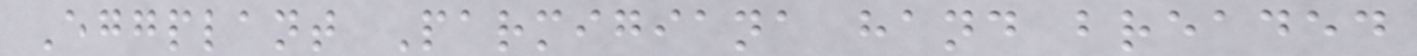Eggplant Parmigiana hand breaded
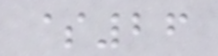$26
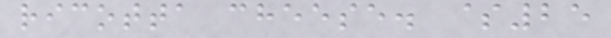ricotta cheese. $25
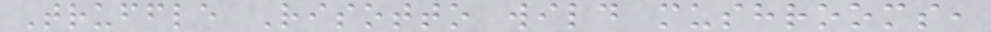Truffle Risotto wild mushrooms,
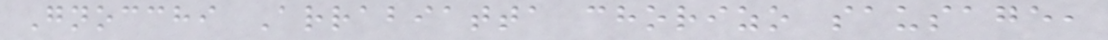Gnocchi Arrabiatta chorizo sausage,
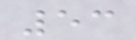53
